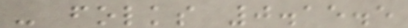- folks 0.15.5
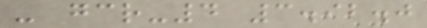- gcr-4 3.92.0
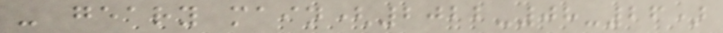- geary main(2022-08-26)
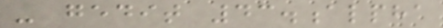- gedit 43.alpha
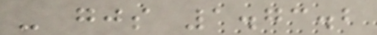- gjs 1.73.2
